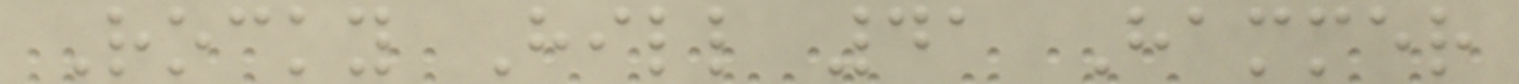Rocky Hill 41 Hammer
